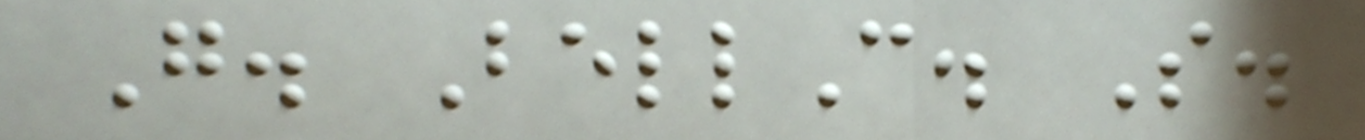G. BellC. S.
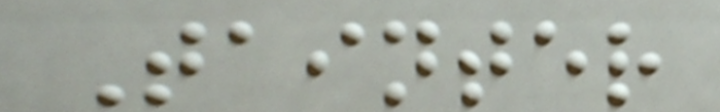Tainter
